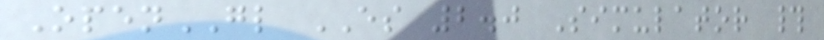OpenGL ES 2.0 Simulator #
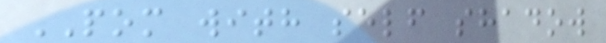POM with self shadow
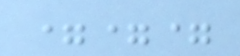===
